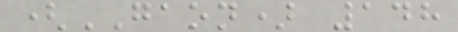(GAON) 148
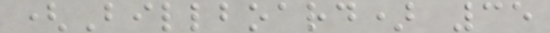(Billboard) 35
